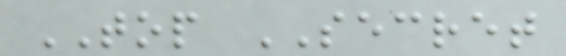TOP SECRET
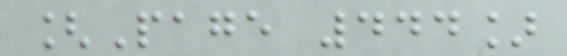[Page 444]
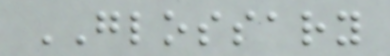GLOSSARY
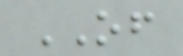OF
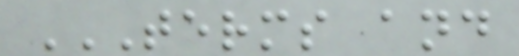TERMS AND
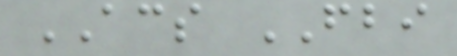ACS FBI
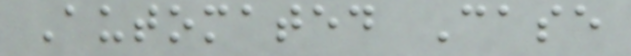Automated Case
